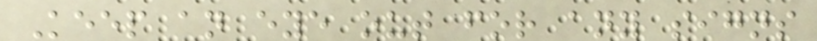Keep an eye out for any signs
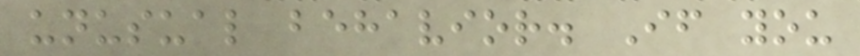unusual behavior. If you
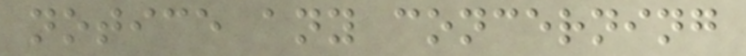notice any concerning
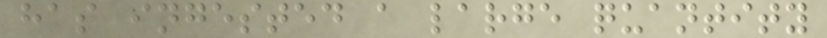has ingested a large quantity
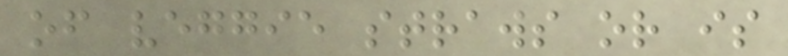of veggie straws or is
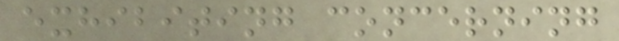exhibiting concerning
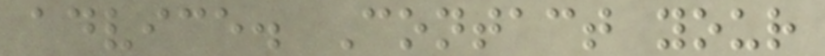advice. Contact your
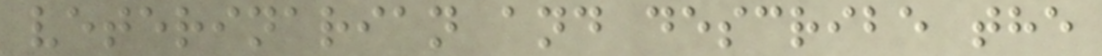veterinarian and describe the
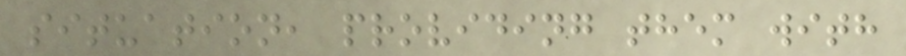situation, providing them with
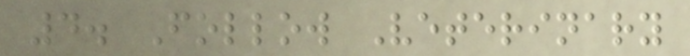4. Follow Veterinary
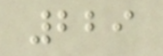229
